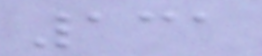131
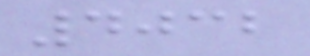4032
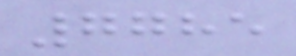7785
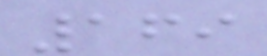169
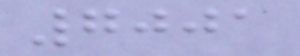7001
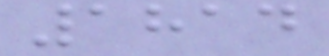1814
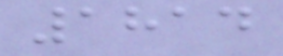1814
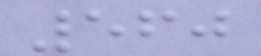560
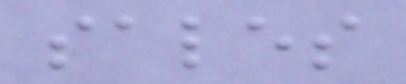sales
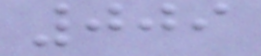009
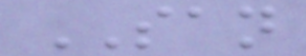SAN
